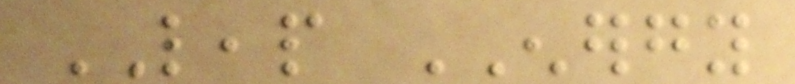LEAP ENERGY
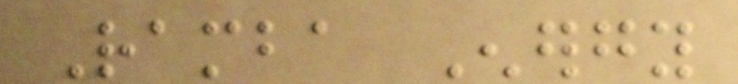Ramba Energy
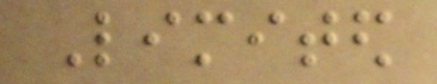Limited
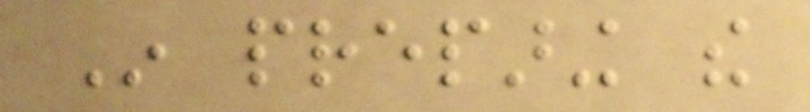In preparing the
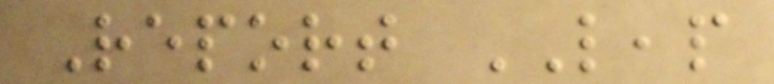Report LEAP
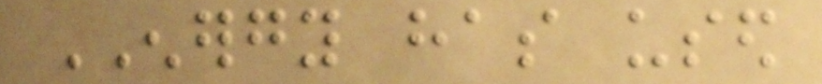ENERGY has used
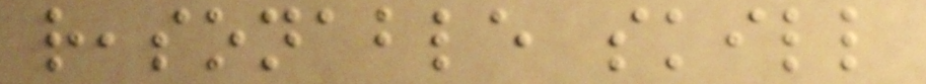reasonable skill
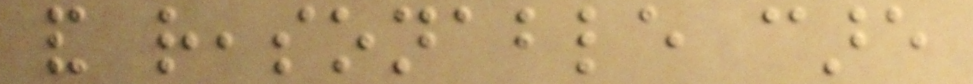and reasonable care
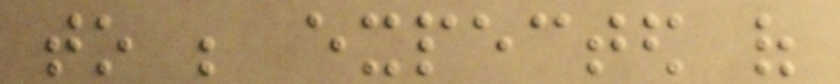to be expected of
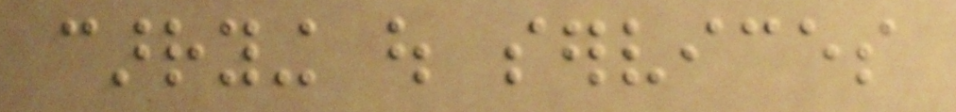carrying out services
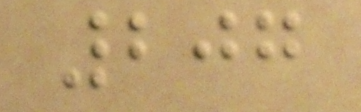207
